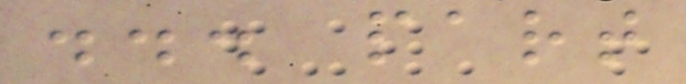... part
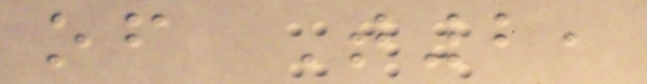of T2,
